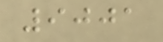9001
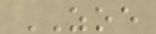ZOE
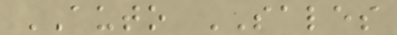AUTO SALES
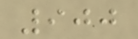900
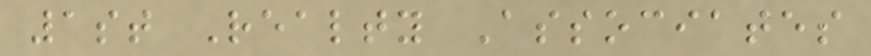1st Realty Associates
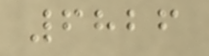6826
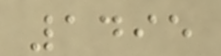1495
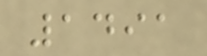1491
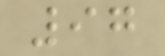97
